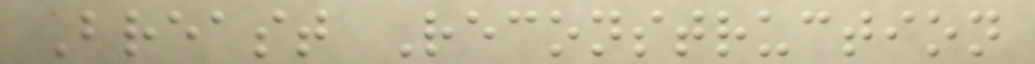Breast Reconstruction
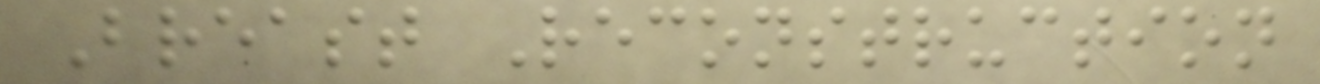Breast Reconstruction
